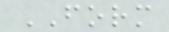FORM
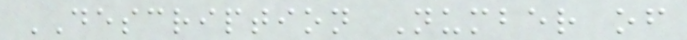DESCRIPTION Number of
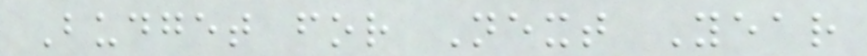Budget for Next Year
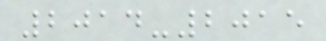2014-2015
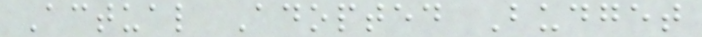Actual Adopted Budget
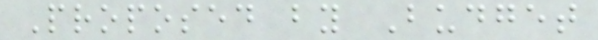Proposed by Budget
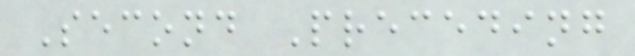Second Preceding
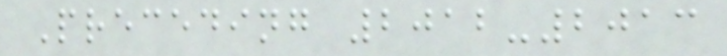Preceding 2012-2013
